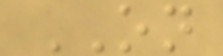ON
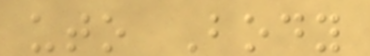uto Body
